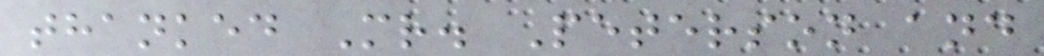thanked Mr. Peterson and
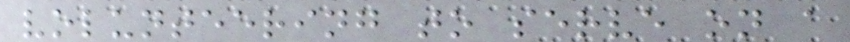volunteering to serve on a
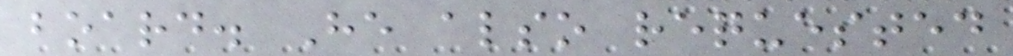board. He also requested
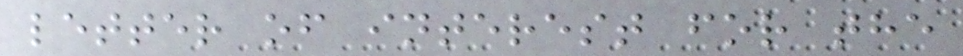letter of interest for the
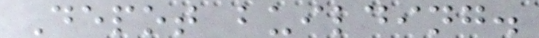Depot building.
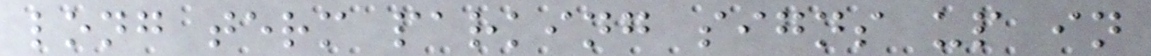long term parking signs up in
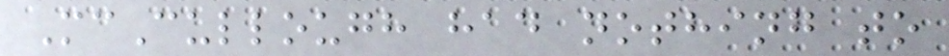McCullough had nothing to
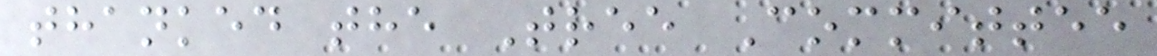thanked the Tree Committee
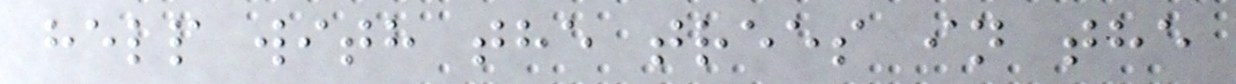help with the trees in the
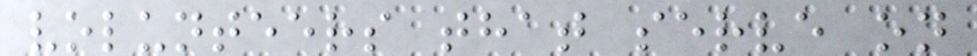volunteers that serve on
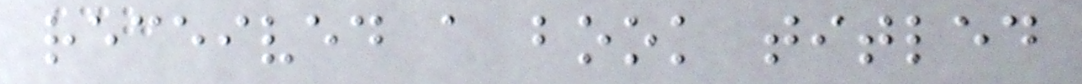received a book titled
